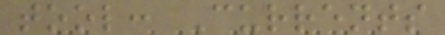tool: Currents
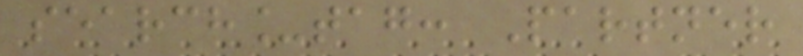search_tag: Partner
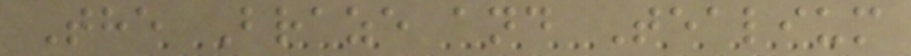The Braze and Tealium
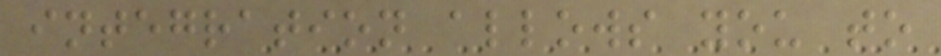integration allows you to
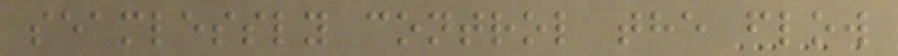seamlessly control the flow
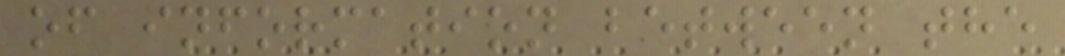of information between the
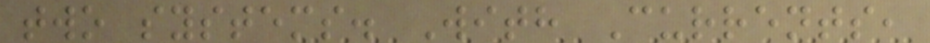two systems. With Currents,
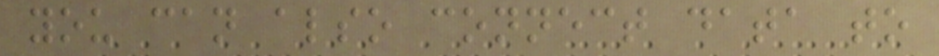you can also connect data to
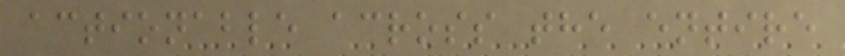actionable across the entire
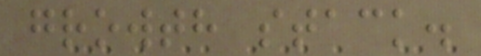growth stack.
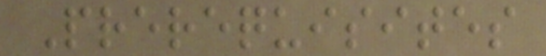Prerequisites
